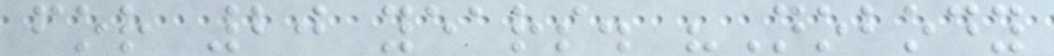for 20 years. "Nobody
